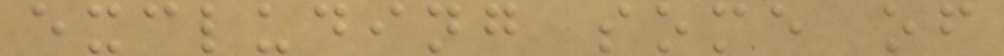excluding some of
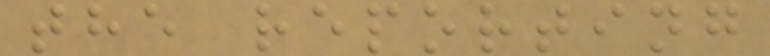the reporting
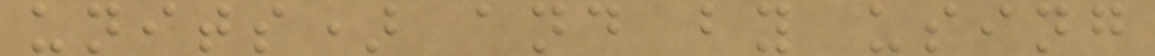units) and by using
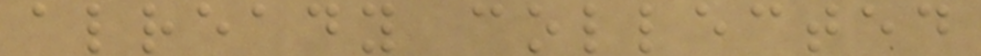already collected
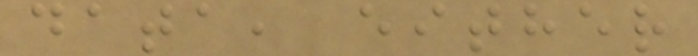data, either
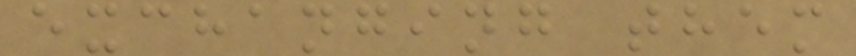exchanging them
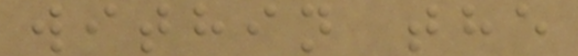within the
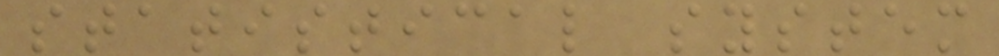statistical system
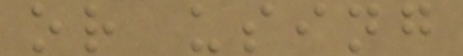or using
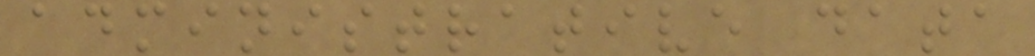administrative data
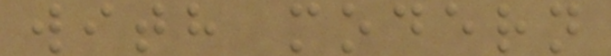with modern
